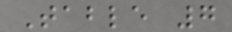Table 7
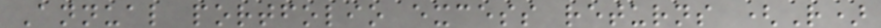Annual portfolio excess returns (R)
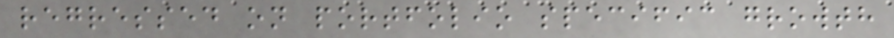regressed on portfolio specific growth
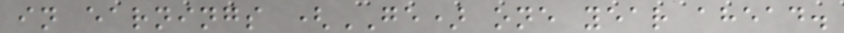in earnings (GE) one year ahead.
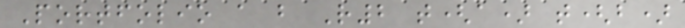Portfolio a b R2 t(a) t(b)
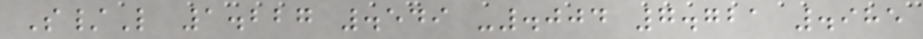S/L 1.227 .549 -.004 7.721 .985
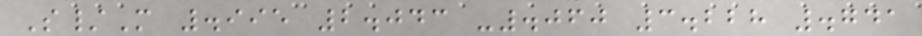S/M .995 2.043 -.060 3.228 .741
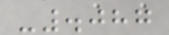-.087
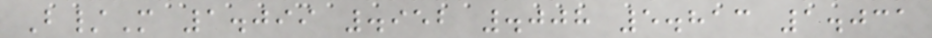B/M 1.099 .952 .008 5.813 1.031
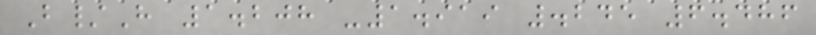B/H 1.208 -1.919 .245 6.486
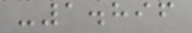-1.896
